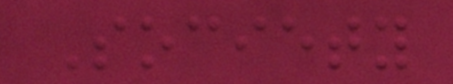Society
